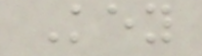Key
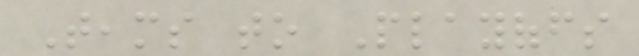Teams to Playoffs
